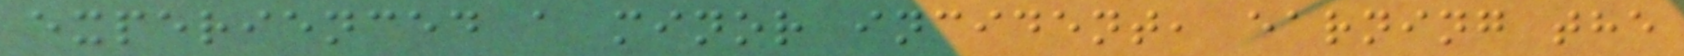experienced a minor incident, earning the
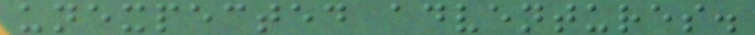unexpected adventures.
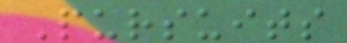Pursuits
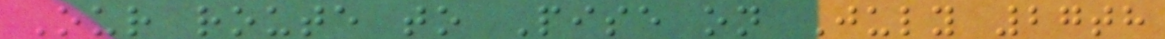Our route to Pise on July 27th
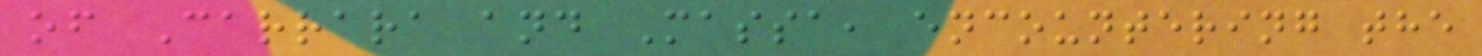of Carrara and Massa, encountering the
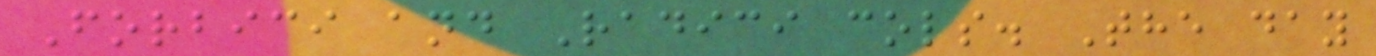Forbici and Radici cols. The day
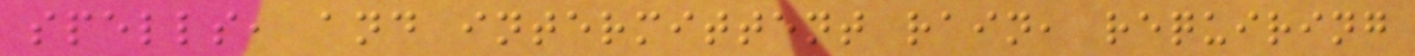spells, and intermittent rain, requiring
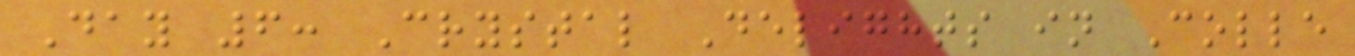Day 6: Crystal Delights in Colle
